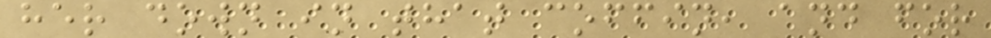her down in that coffin, and for
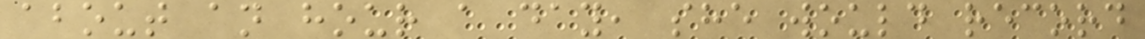about an hour a day, she would record
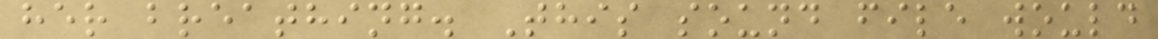her breathing. This sound file would
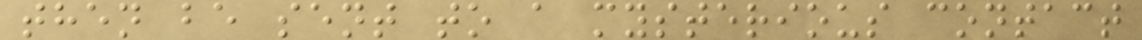then be sent to a mysterious contact
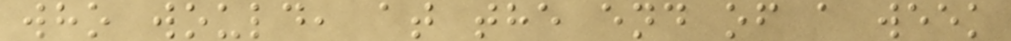who would, at the end of a week
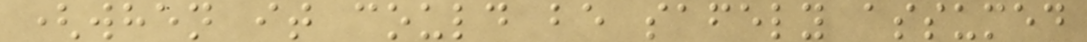(when it could be safely assumed
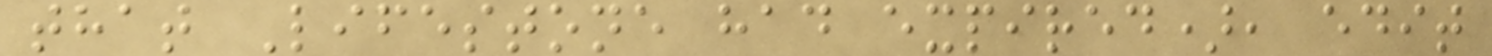that Lifestone had expired), edit
